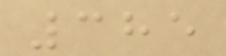385
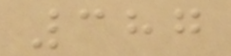387
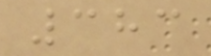383
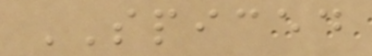SPICED
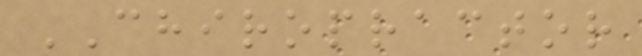CHIROPRACTOR
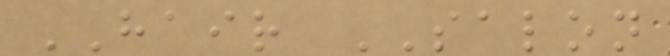HAIR SALON
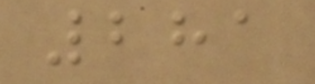281
